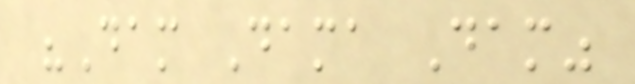"Dam Dama Dam"
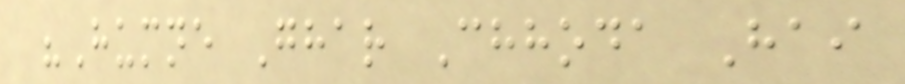"Humne Ghar Chhoda Hai
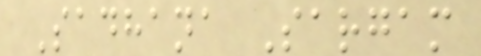Sadhana Sargam
